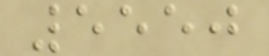5550
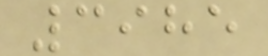3985
